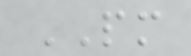PM
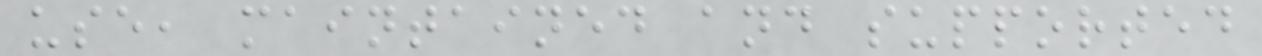use, maintained and supported
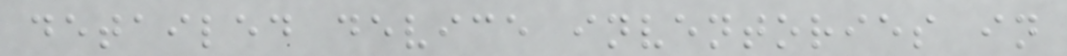detailed device inventories in
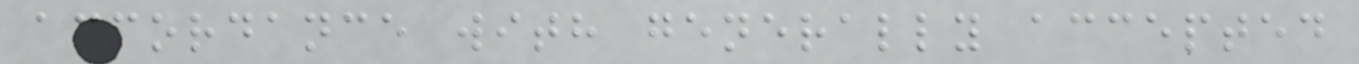accordance with generally accepted
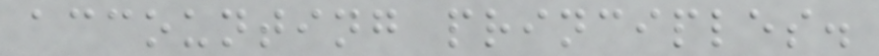accounting principles.
